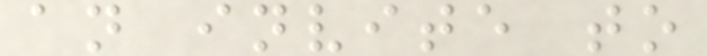an invite to
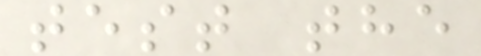test the
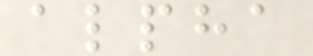alpha
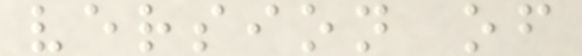version of
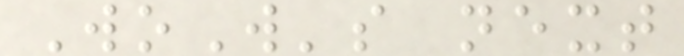WoW's next
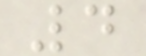4
